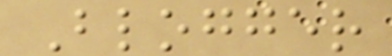Blogger
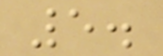5.
